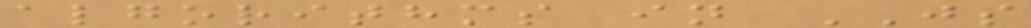algorithms in JS
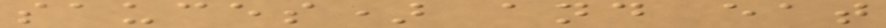sauces) and eat
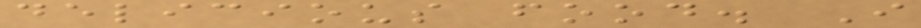delicious food. I
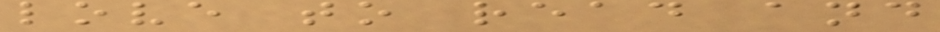love to read and
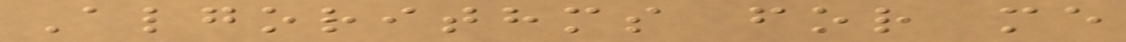Algorithms for me
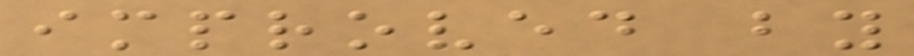improved by
